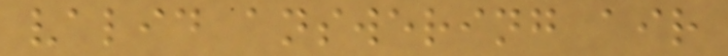valid answering air
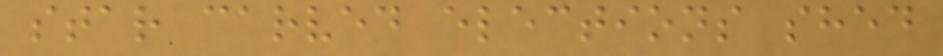star carved elections shed
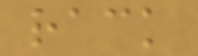rack
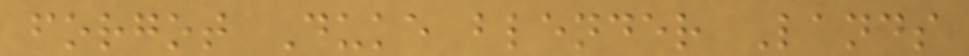forgot Duke blender Lands
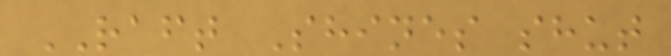RAFT Shines shut
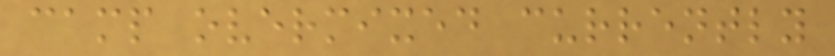camp overmixed currently
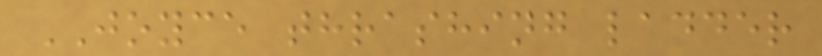JOYCE thrashing ladder
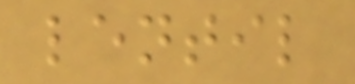lentil
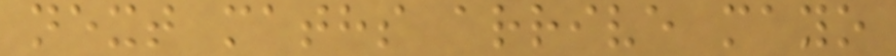next maths arrive mayo
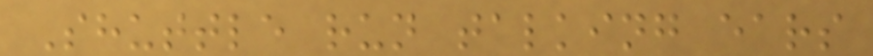Shuttle run talking ears
